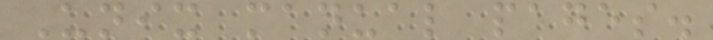Unix manual pages.
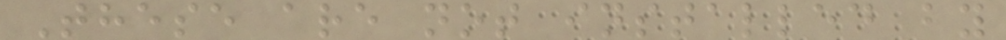These are not installed by
